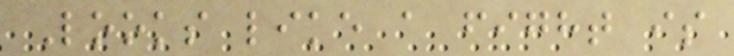Looks like a fight is
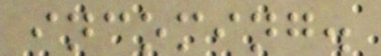incoming.
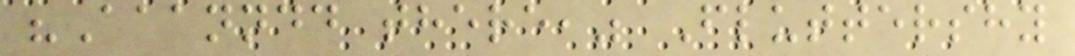"Aaanndd there," Fluttershy
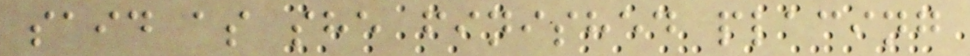said as she finished placing
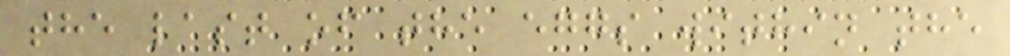the last of the eggs within the
